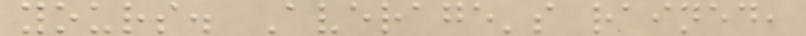yours. Average's rained,
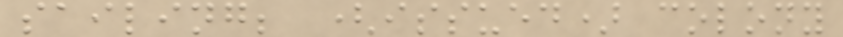sailing; (issued) colony
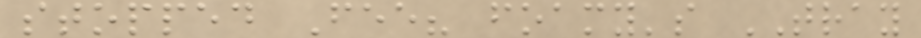stopped Fee? foamy's TRAY
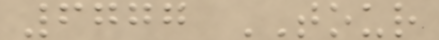6777 TOUR
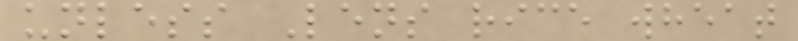unless Lens rice wheat
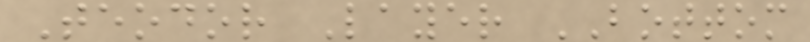Teodor Layer BOTTOM
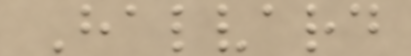Halvard
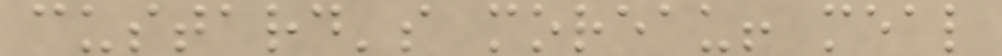custard's moreau! meal
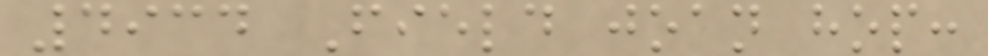4934 Field joan hop:
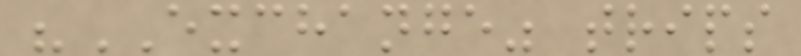"EXCHANGE" trips
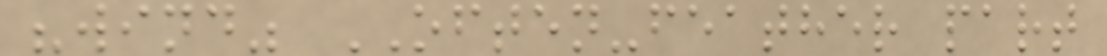"wind" OFTEN-feather part
